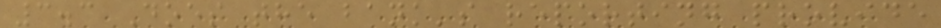3.3 Does the bank's reporting provide
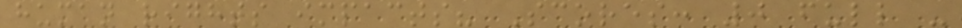human rights impacts? Scores: 0 full -
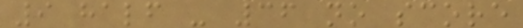9 half - 36 no score
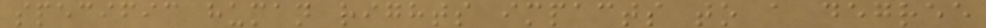specific human rights impacts to a degree
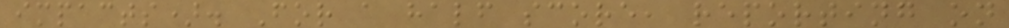impacts). For a half score, reporting on
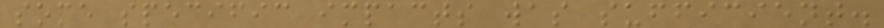some specific impacts was sufficient.
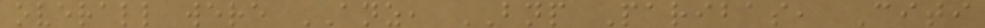overall were ANZ, BNP Paribas, Citi
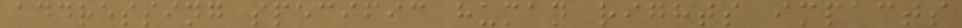addressing specific human rights impacts
